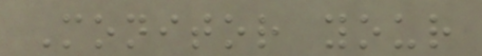Monitor your
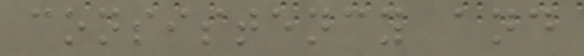consistency and
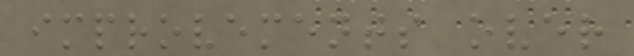improvements over
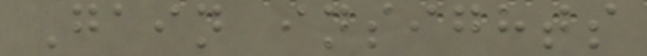Gain insights
